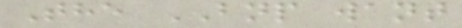The BNP want
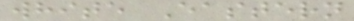white Eastern
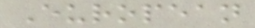European
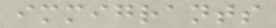immigrants
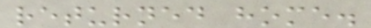returned home.
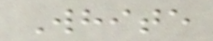White
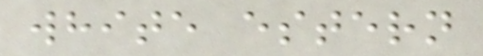white estern
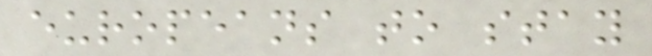europeans to stay
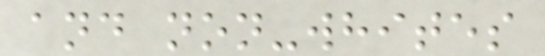and non-whites
